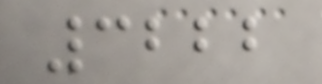3222
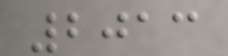2013
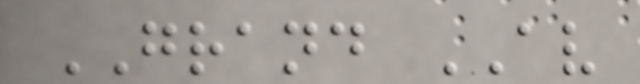GRAND AV
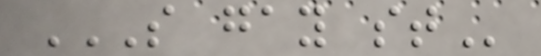S GAY ST
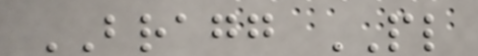BRAGG PL
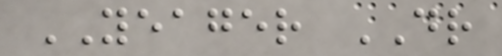YEAGER DR
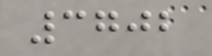3702
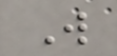W
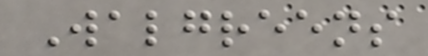Walgreens
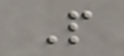P
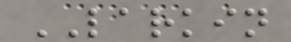LARKIN
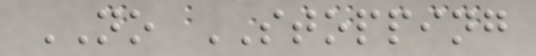NO STOPPING
